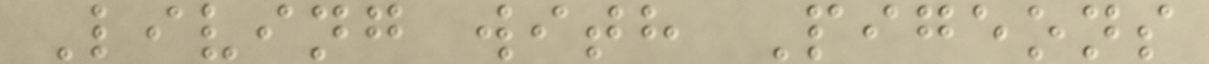Living with Pigeons
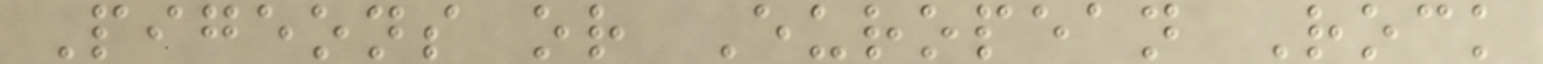Pigeons or European Rock
